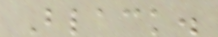Black.
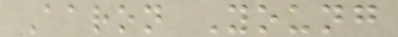Aaron Young
